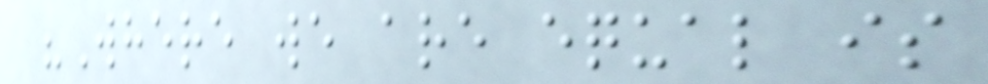"Where we are equal is
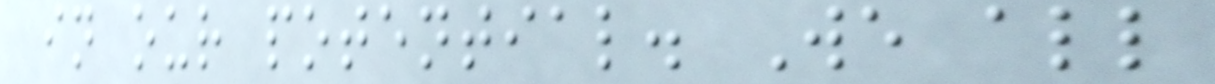in our potential. We all
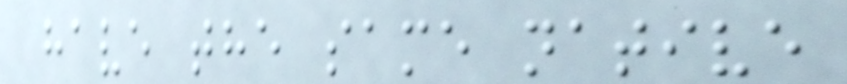have the same native
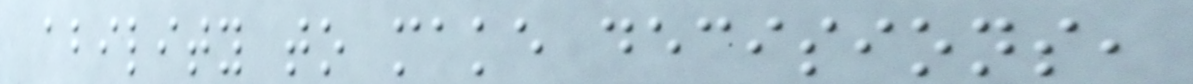ability to make decisions,
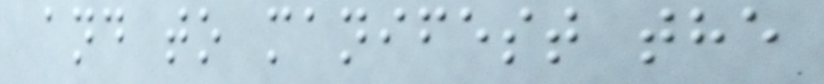and to manifest the
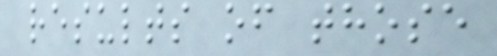results of those
